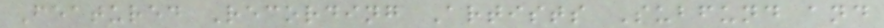Featured Recording Artists Subfund and
